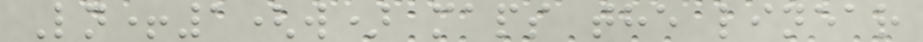Ln+1(w) maps the linear
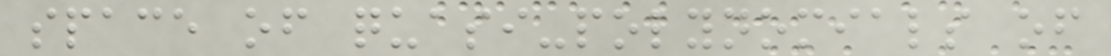space of quasi-polynomials of
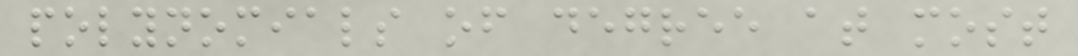polynomials of degree at most
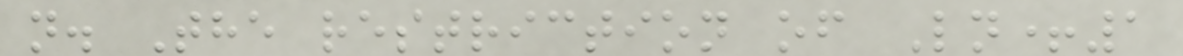n. The restriction of Ln+1
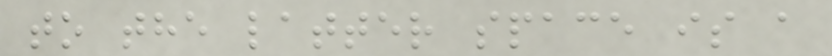to the latter space is a
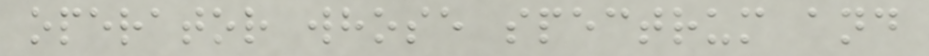operator whose spectrum and
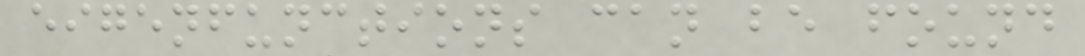eigenfunctions can be found
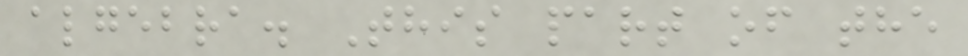algebra. This part of the
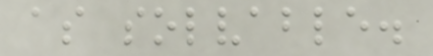as solvable.
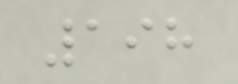198
